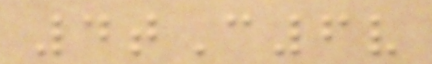4tC6v
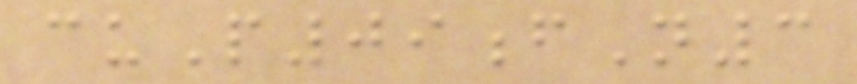cuP09fN3
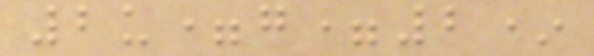2u=g=2*
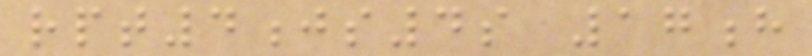rpt4js4s 17h
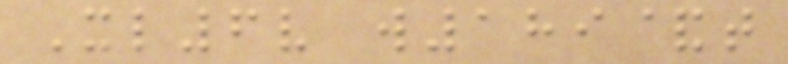Xl6v w189&t
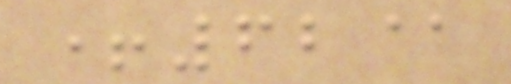+62@
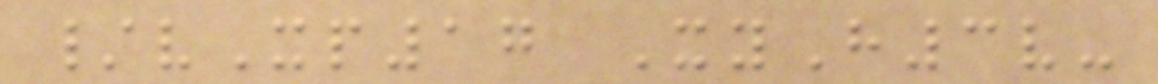/vXp17 XyH3v-
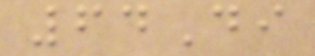64Di
